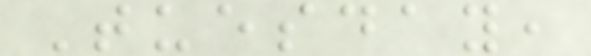Tuesday,
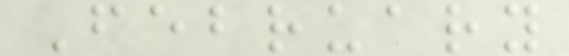February
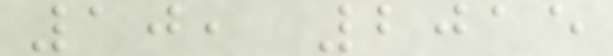10, 2015
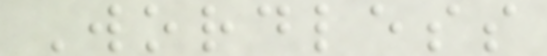Wordless
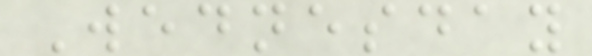Wednesday
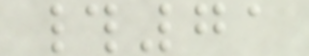#71
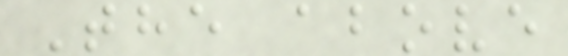The above
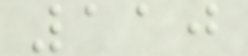110
